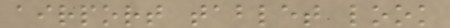airport tablet look
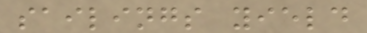sailings yield
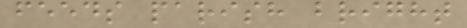feeds parish bright
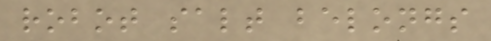robot salt belongs
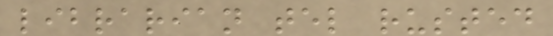librarian tel rusted
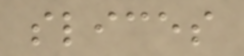slices
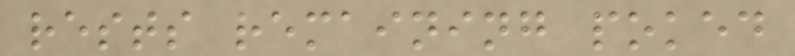rests remaining poked
